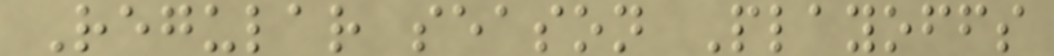Regular season Playoffs
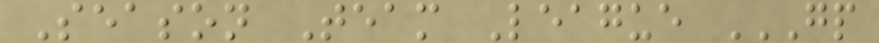Season Team League GP
